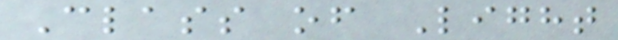Class of Light
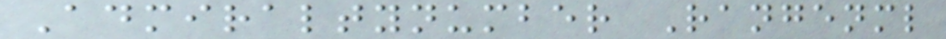Admiraltynumber Rangenml
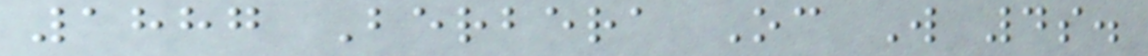1887 Berbera Oc W 4s.
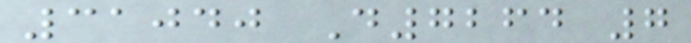31040 D7264 7
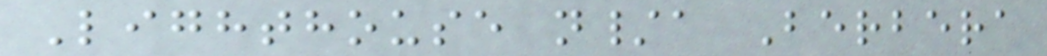Lighthouse n/a Berbera
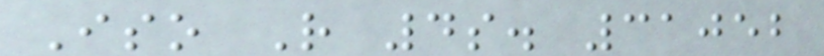Iso R 4s. 31052
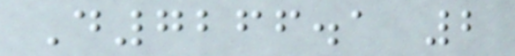D7266.1 2
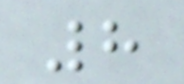8
